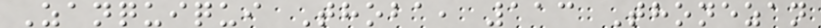Zanquiqui Thoba, 113 Thonezan
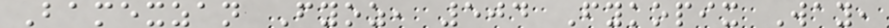Bamexzan Fyoz, 504 Fykopix Way,
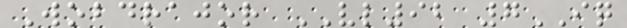Wobdrajor VL92 7IQ
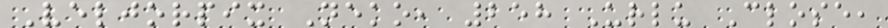Veljorpix Neko, 258 Urlu Close,
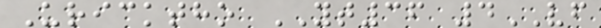Uricktho YT36 4VF
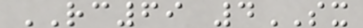RC69 4SX
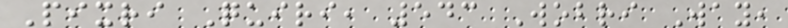Pixri Quiri, 543 Wobri Way,
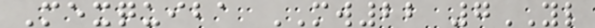Mexquiba MW22 7YL
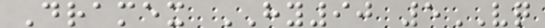Dramex HY90 5VQ
